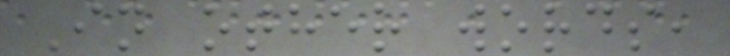In other words,
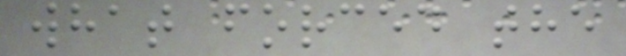what forced the
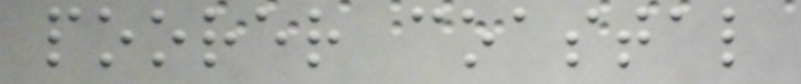poorer coastal
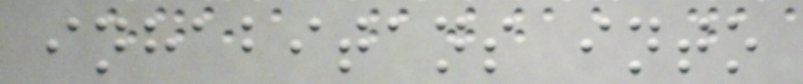inhabitans into
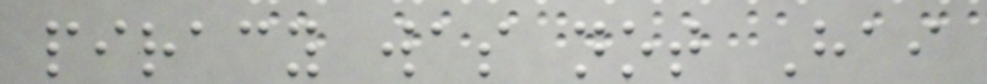piracy was not Hai
